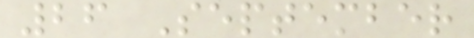26 September
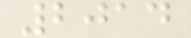2014
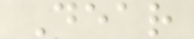Dear
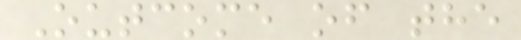Outcome of the
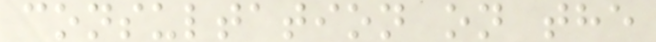consultation on the
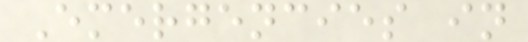Emergencies in
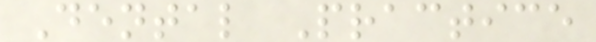Dental Practice
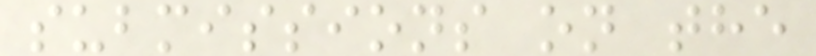submissions on the
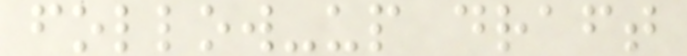follow-up draft
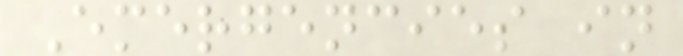Emergencies in
